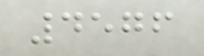4576
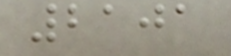2101
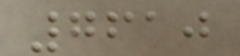7610
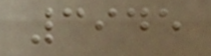3945
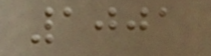1001
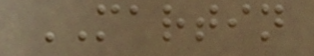MARTIN
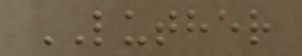LUTHER
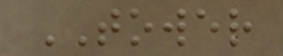TOWER
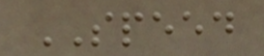SPEED
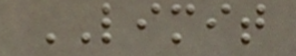LIMIT
